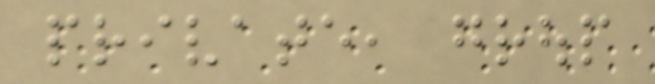private, group
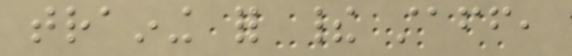training for their staff,
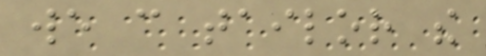we can tailor the
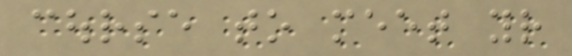course to meet your
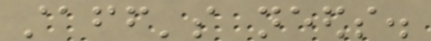staff's needs.
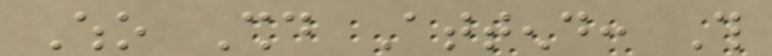Who Should Attend: This
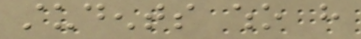students who have
